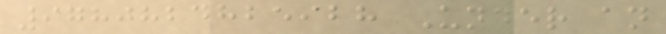9780824825928 Under an
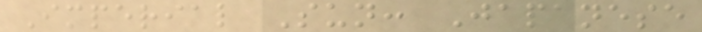Imperial Sun: Japanese
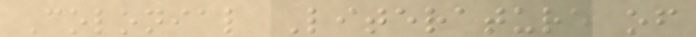Colonial Literature of
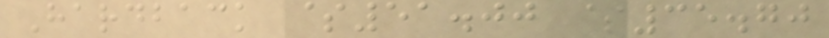Hardback $51.00 $35.70
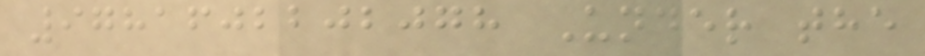9781602202078 Under the
